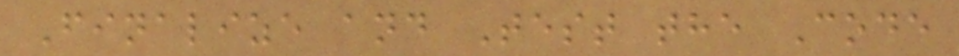Finalize and Test the Code
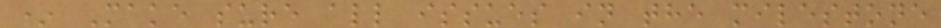* Make sure all issues in the milestone
